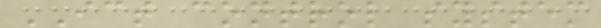ICT control system
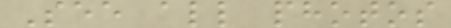See all photos
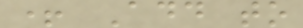+ Add to
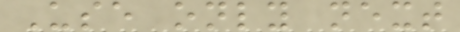Use only next
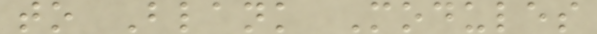to Blank Modules
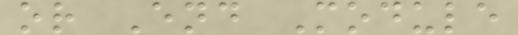or End Module
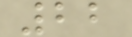22
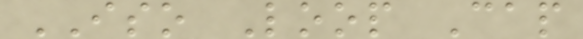ISO Loop Cap
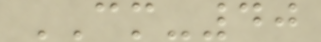CM-40
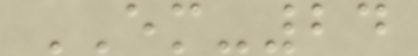EM-24
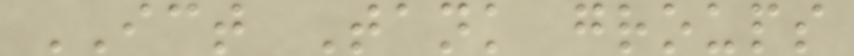ICT Tank groups
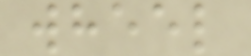wheel
